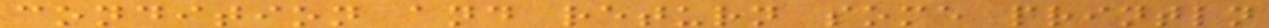condition and return some println
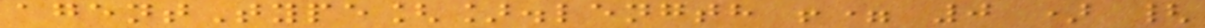agentType[].length != 0 ) {
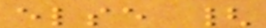else {
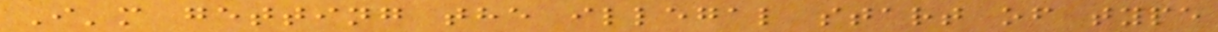I'm getting the illegal start of type
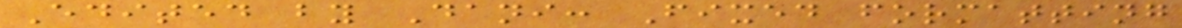Edited by Dani: Fixed formatting
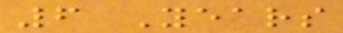6 Years
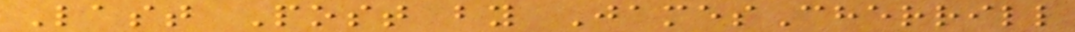Last Post by JamesCherrill
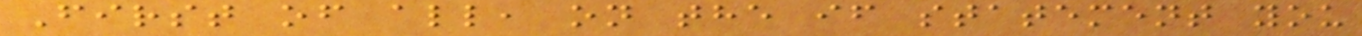First of all, on the if statement you
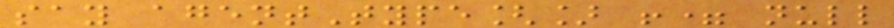say agentType[] != null
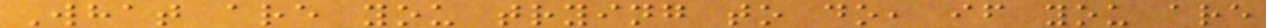What are you trying to do, if you are
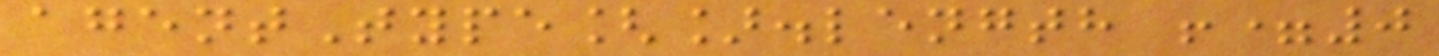agentType[].length !=0
